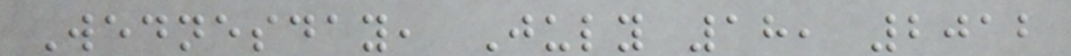Wednesday, July 18, 2012
